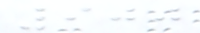900
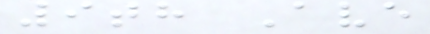9th Ave
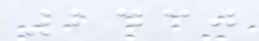2430
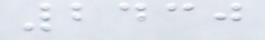2430
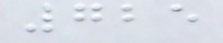725
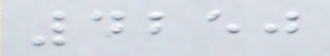4250
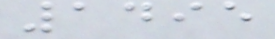1495
